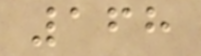168
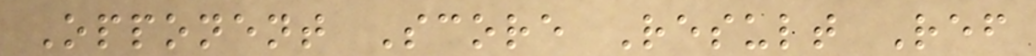Opponent Score Result Ref
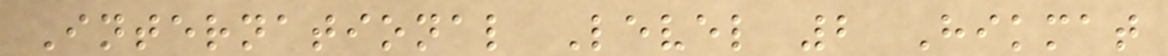International Level 2 Hikmat
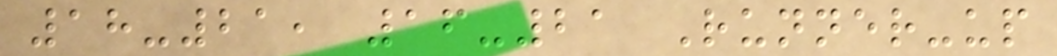18-21, 16-21 Runner-up
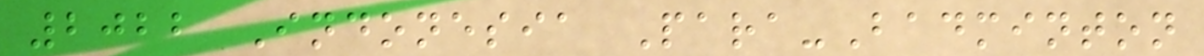2022 Indonesia Para-Badminton
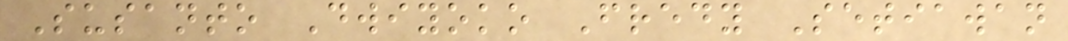Susanto Dwiyoko Fredy Setiawan
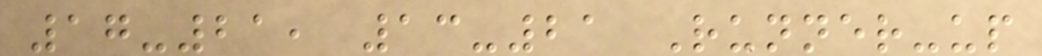17-21, 13-21 Runner-up
